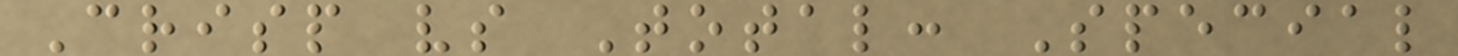Crisp vs Total: Special
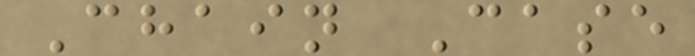Chain Case
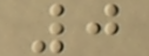0
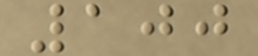100
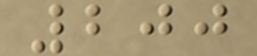200
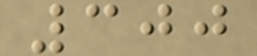300
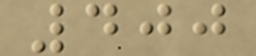400
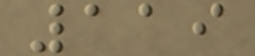119
